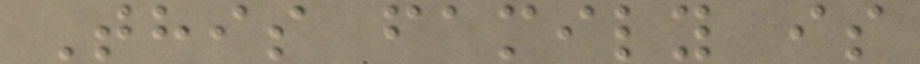This family is
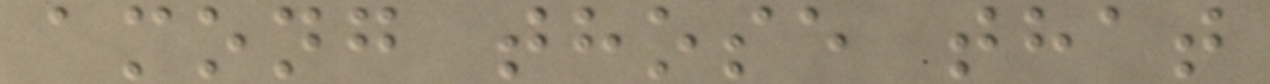among those that
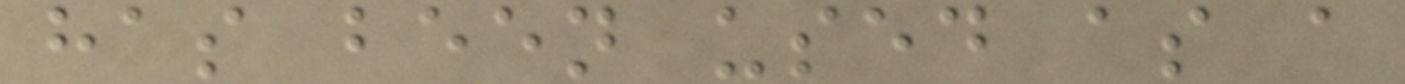has been used as a
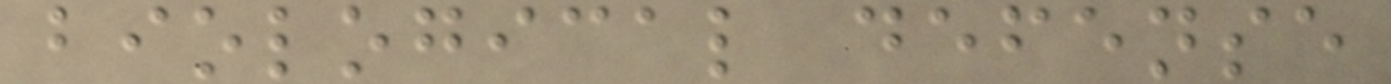biological defense
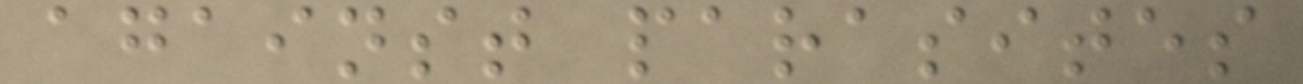against parasites
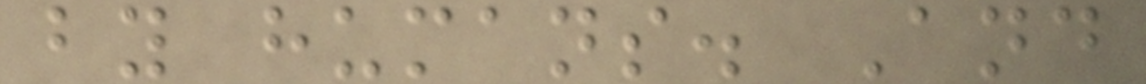by humans. And
